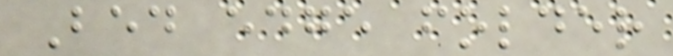Bed edge folder
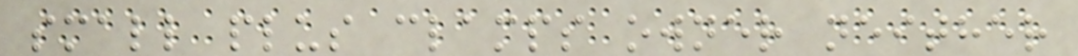small plus clamps owner neither
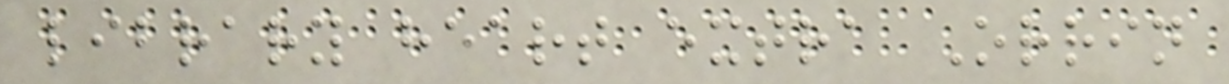library heart extra Orrin
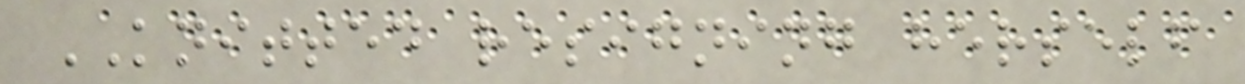KNITTED resigning herself
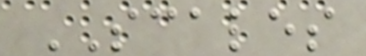SCALES
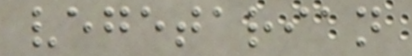vegetarian
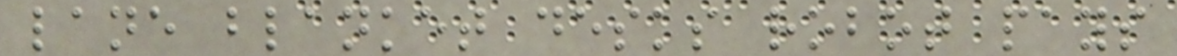lane blanket desks robot pays
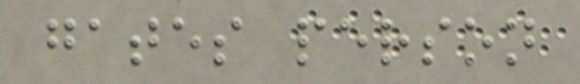gates person
